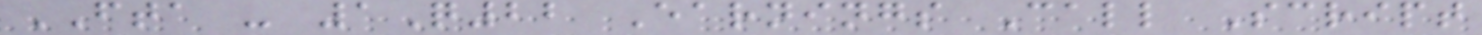FTA - 1Q22 Earnings Call Script
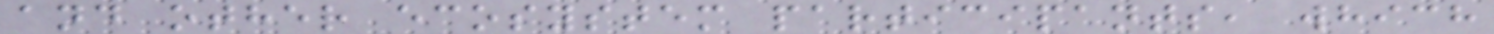and other ecosystem participants, which
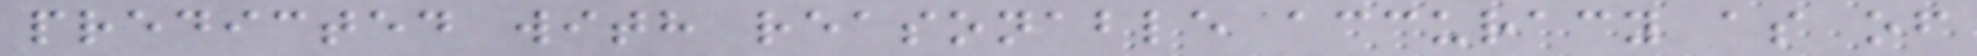predicted with reasonable accuracy as of
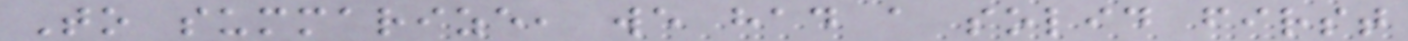To summarize, we had a solid first
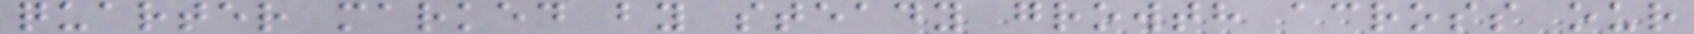quarter marked by steady growth across our
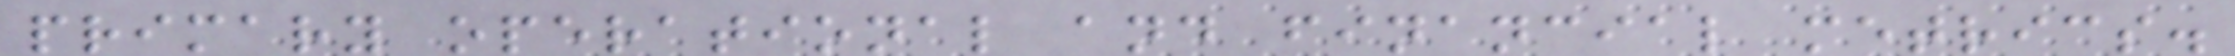primary operational and financial metrics.
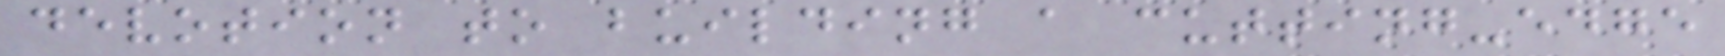devotion to building a cutting-edge
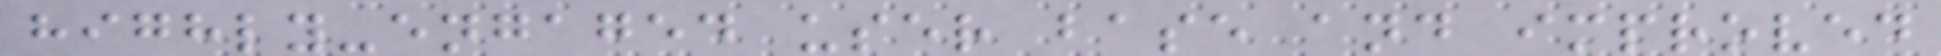highly-engaged user base and improved
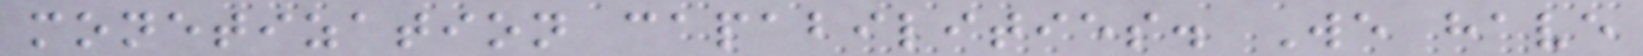monetization capabilities. We have
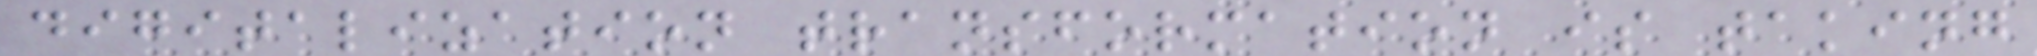digitalization transformation is taking
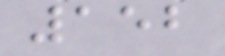152
